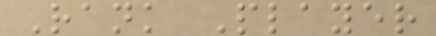Rank Player
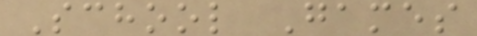School Games
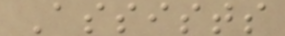Assists
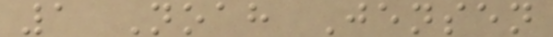1 Noah Jensen
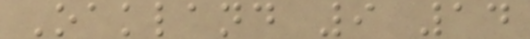Oakland 9 14
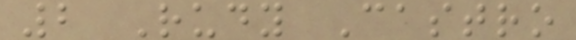2 Rudy Castro
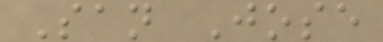San Jose
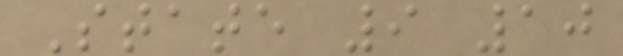State 9 10
